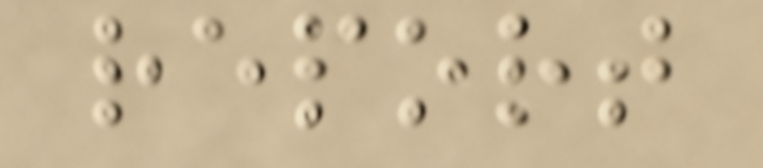report
